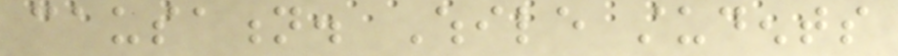causation. While students
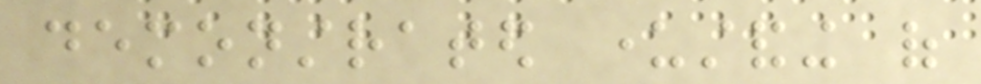demonstrated understanding of
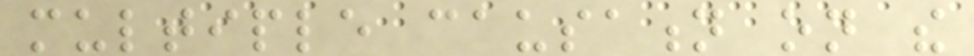multiple causation on the
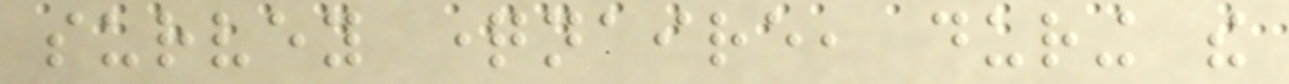survey questionnaire, during the
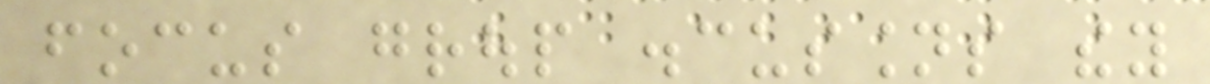focus group discussions they
